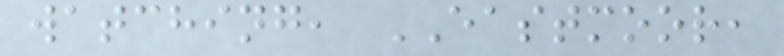watching, EASTMOOR,
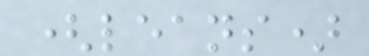(leans)
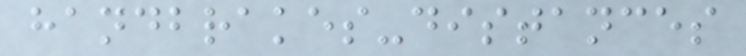handbrakes-distances
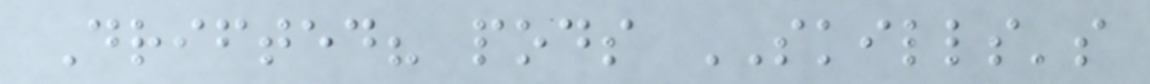Drifted? pods SKILLS's
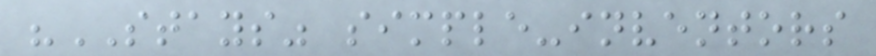"STAYS" simple-inventors
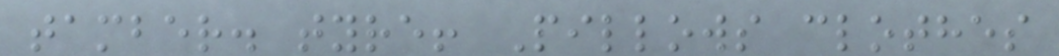tamber. tyre! Pillows clothes
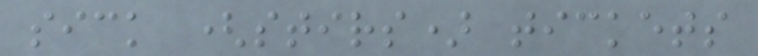sick (stirs) tickets
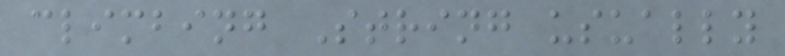climbing String usually
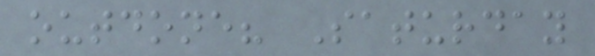outdone? Saturday
